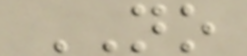NO
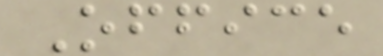Office
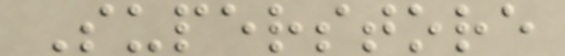Superstore
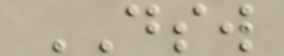DSW
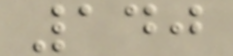140
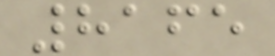8165
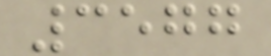3577
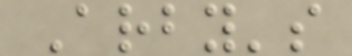Arby's
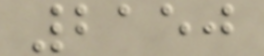2150
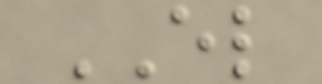EL
